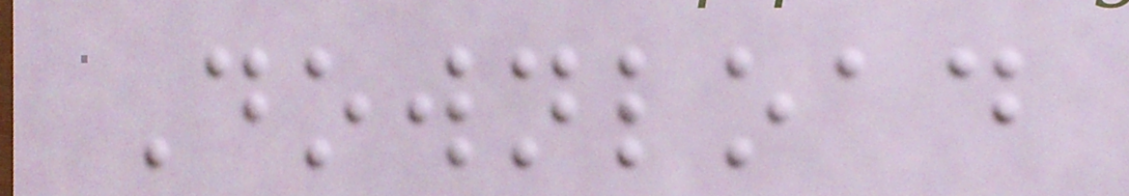Download
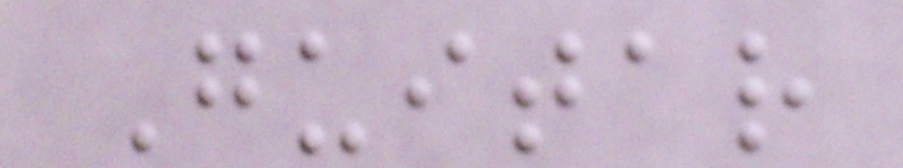Guitar
